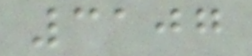3107
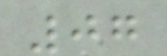07
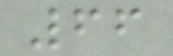66
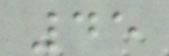45
